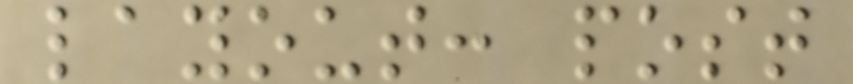layout: post
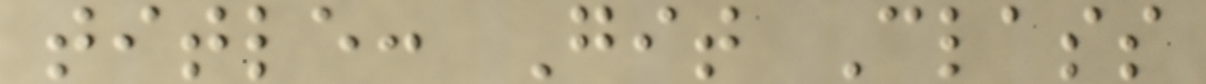title: Git Class
